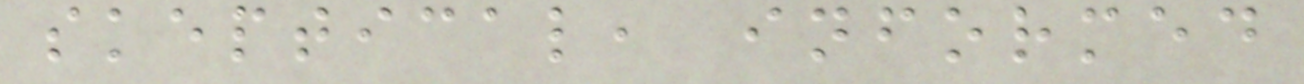skeptical, informed
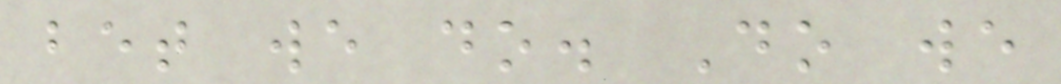bet we do. Do we
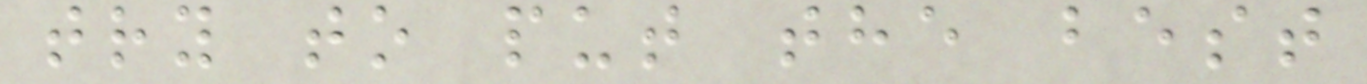try to put the best
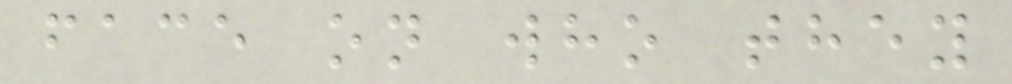face on who they
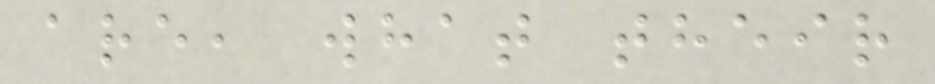are, what their
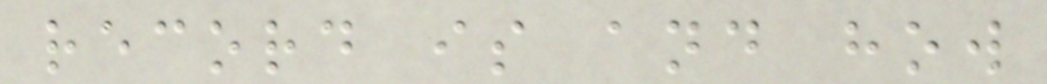record is and how
